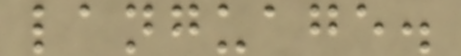language.
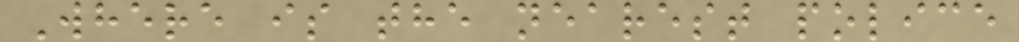Where is the nearest police
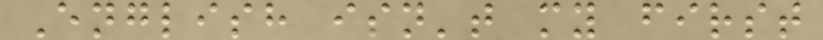English isn't my first
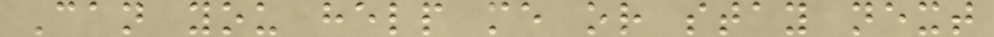Can you help me or stay next
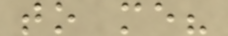to me?
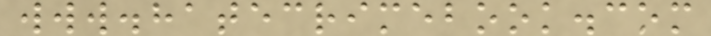www.hatecrimebook.com
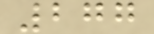277
